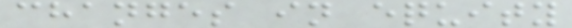changes in equity
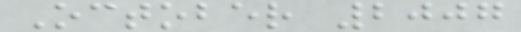October 2007
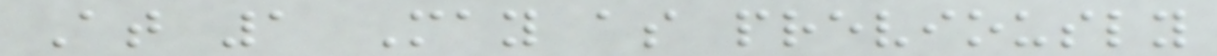At 1 May as previously
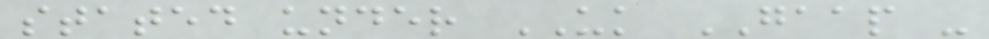stated under UK GAAP -
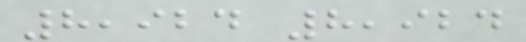8,924 8,924
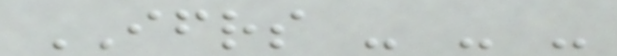IFRS - - -
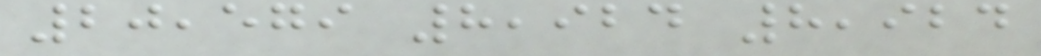20,579 8,924 8,924
